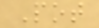Pot
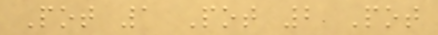Pot 1 Pot 2 Pot
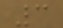3
